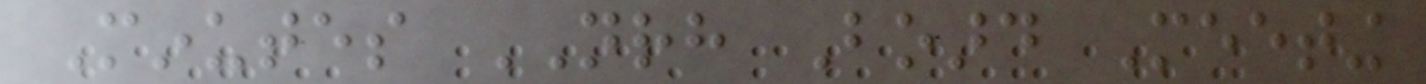Minutes NRH Board Meeting
